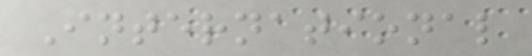International
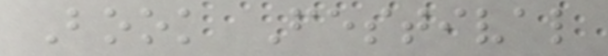Book Festival
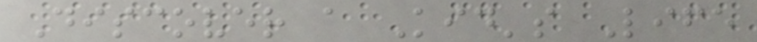Discover a Kid's Life
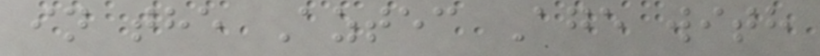in the Aztec Age with
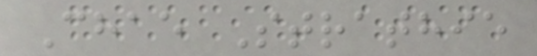Chae Strathie
